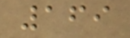169
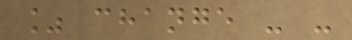% change - -
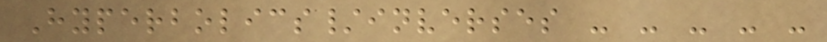Hyperbolics/inverses - - - - -
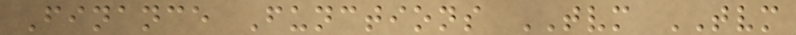Finance Functions TVM TVM
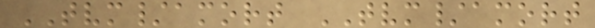TVM/amort TVM/amort
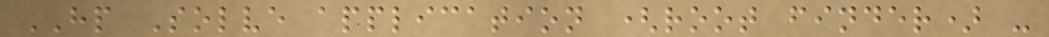HP Solve application (root finder) -
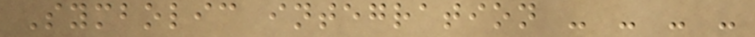Symbolic integration - - - -
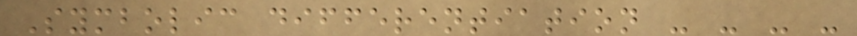Symbolic differentiation - - - -
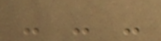- - -
